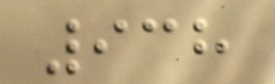938
